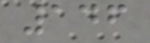146
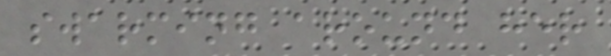swarming around her
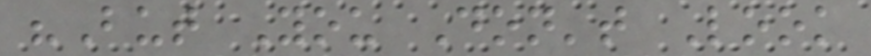"But You Don't Look
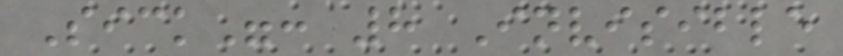Sick": 8 Invisible
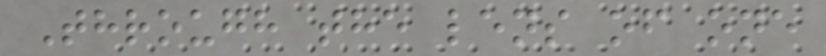Through the lens of one
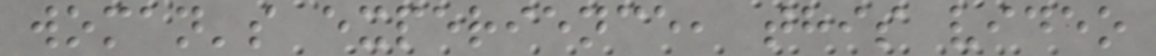woman's experience, this video
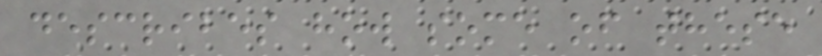describes how some of these
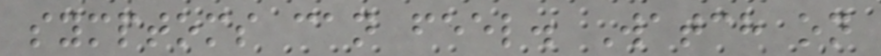symptoms can feel. Watch on
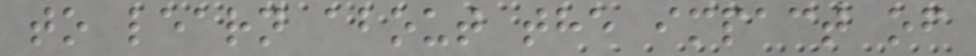to learn about the impact of
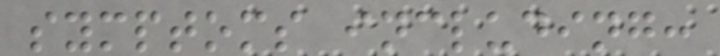symptoms including:
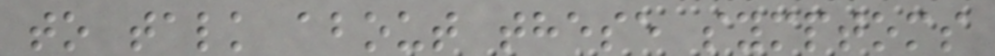to talk about these symptoms
